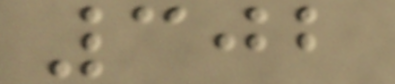302
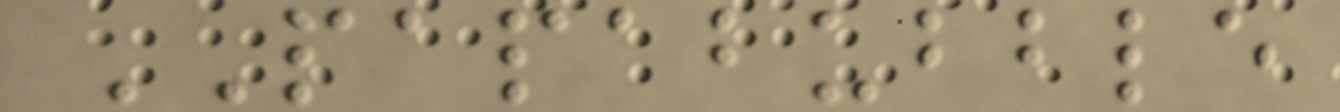PAPABUBBLE
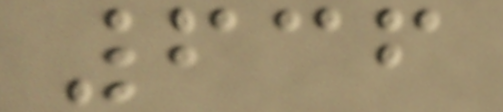636
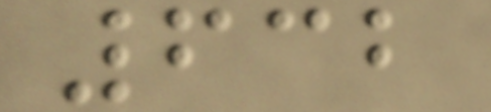632
